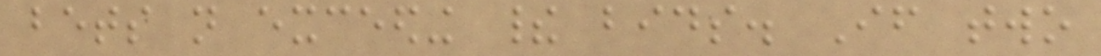bets not exceeding their bids. If two
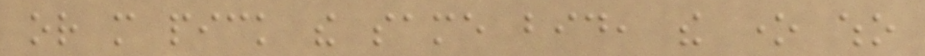or more pick the same bid, the one who
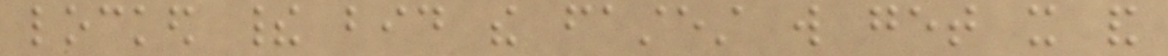locked their bid the fastest will get it and
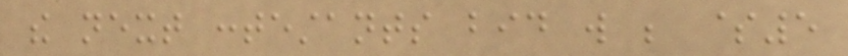the next contestants bid will be $5
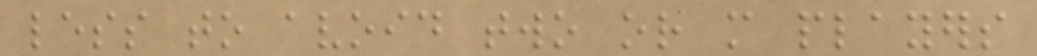less to avoid two or more players
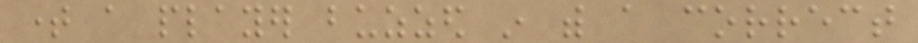time a player buzzed in with a correct
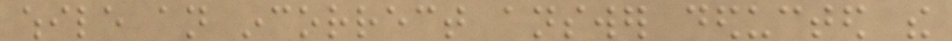while an incorrect answer deducted the
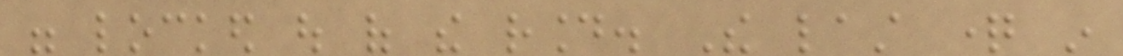were locked out of the round. The last question in
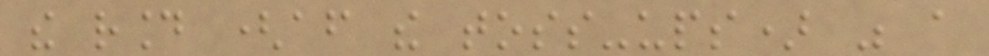the round (after the toss-ups) was a
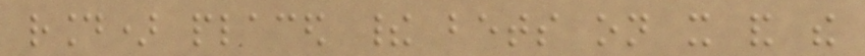round) placed their bets on it and the
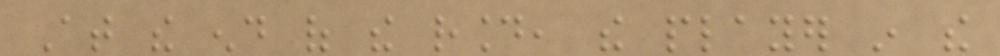At the end of the round, the player in the
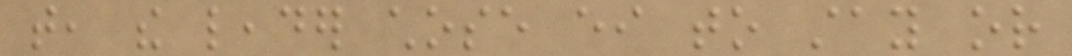that, the leader chose either to stay or
